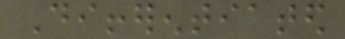Differentiated
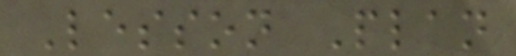Lesson Plan
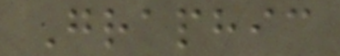Graphic
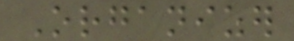Organizer
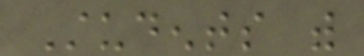Students with
